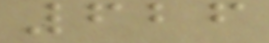626
